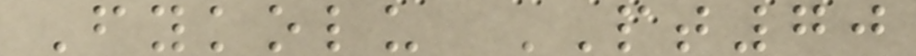Fykolu PT70
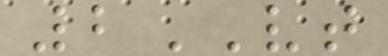2VT
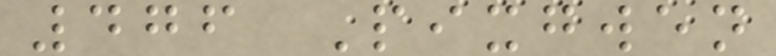476 Pixgwen
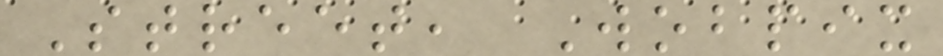Street, Wobpix
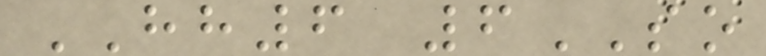HH6 6SO
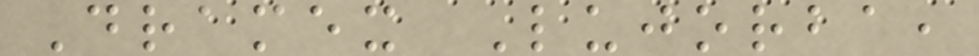Dramex Lujorba,
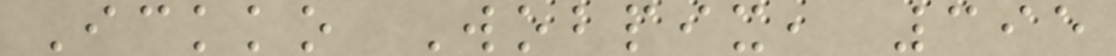Ickko Wobpix, 395
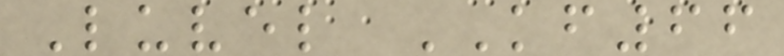Luvel KF66
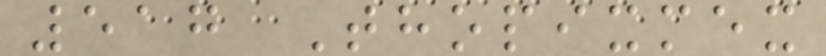517 Thopixmex
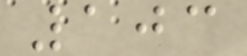103
